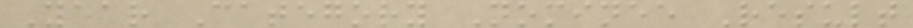Year Category Nominee Result
